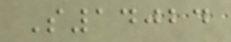S14024
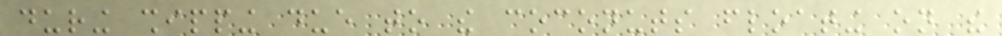during shipping due to the coconuts floating on the
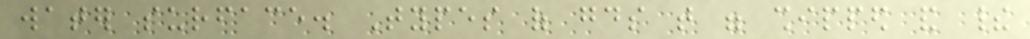water surface. Types of goods that were shipped and their
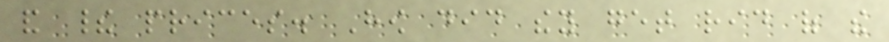and their prices. How did they get rid of the
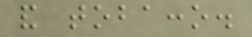and tobacco.
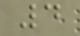4
